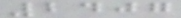2407
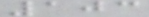103
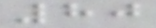80
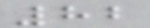82
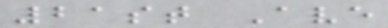21st Ave
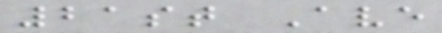21st Ave
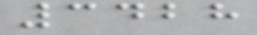3428
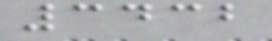3432
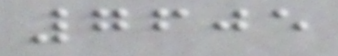7605
